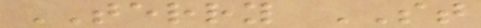TERRY ST
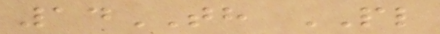14TH PL
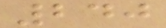240
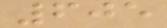605
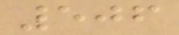506
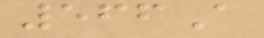566A
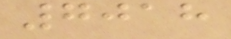7018
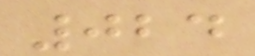024
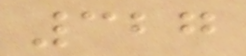327
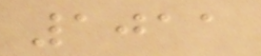1011
